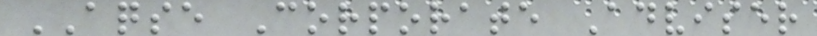AQSE Corporate Adviser
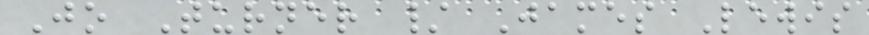Jo Turner / James Lewis
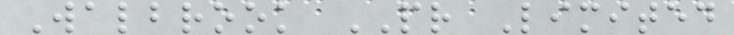Walbrook PR Limited
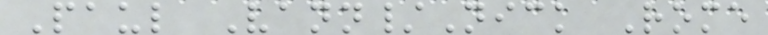Paul Vann/Nick Rome
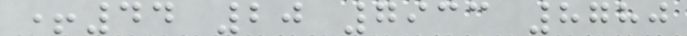+44 20 7933 8780
